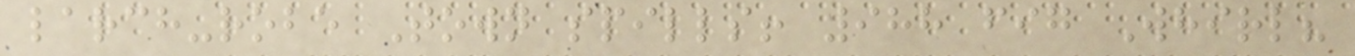larch-robe Town spills! 988 fig Whirl?
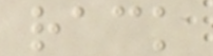rack
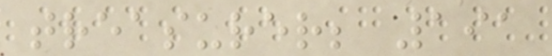treasurer; 191
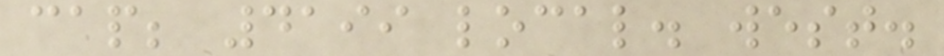cap; 4199 local. west.
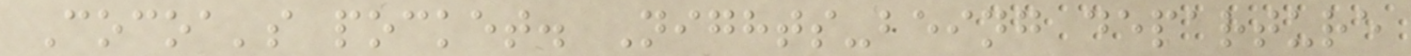Cocoa's pocket. Nights-being departure
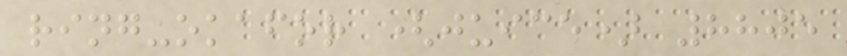ring-okafor (juice) 8805
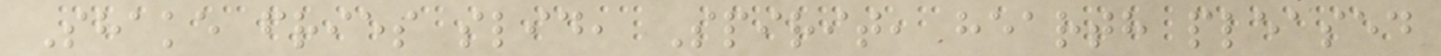Shake fries slid, Spirit, hearth pleased
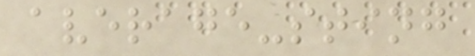average-sting
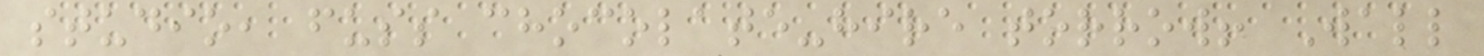studio, fuss chocolate-hire torrow! Wall
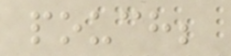pouch;
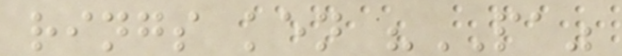rings ken "PA"
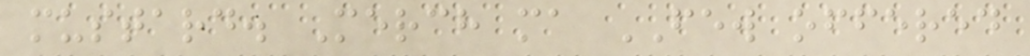mustard. Merch ma FEW offered
